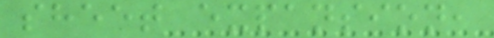sheet expansion,
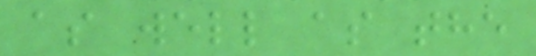as well as the
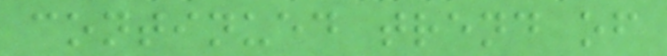continued trend of
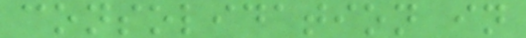consolidation in
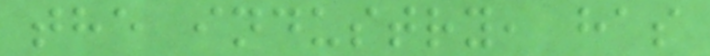the industry, has
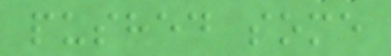pushed some
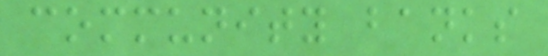community banks
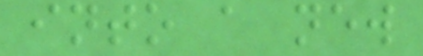into a new
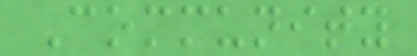Community
